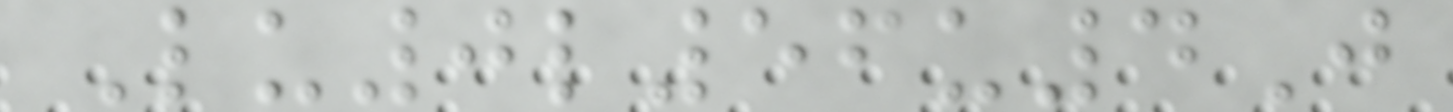Lu0l56u4J
